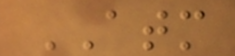ATM
